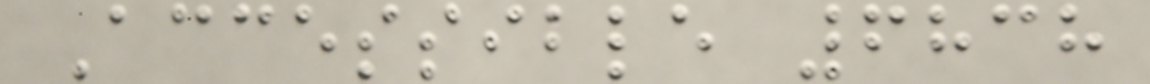Accessible 6838
